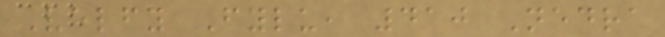Velfy Fylu, 410 Nedra
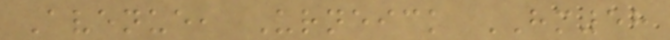Avenue, Urneick HM58
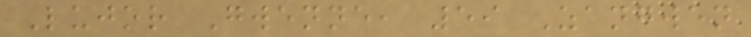Lujor Gwenne, 59 Zangwen
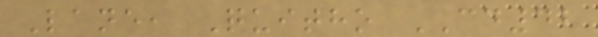Lane, Quitho CD42
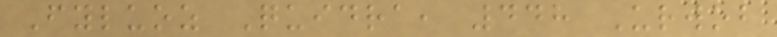Fyluoz Quidra, 448 Urwob
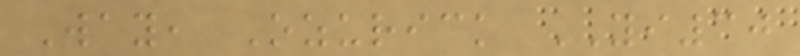Way, Ozurick YI30
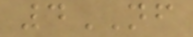4NF
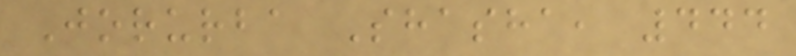Jorurba Shasha, 444
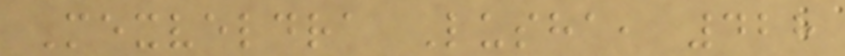Mexveldra Lusha, 428
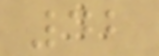42
